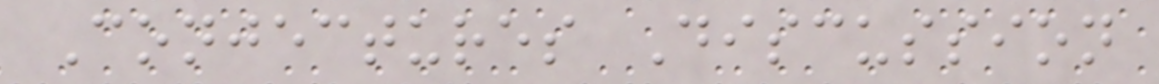Conjectures Discussion
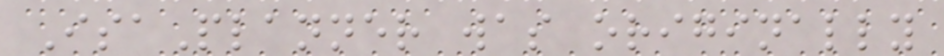IsaPlanner was originally
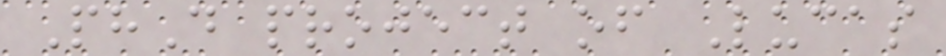PhD project of Lucas
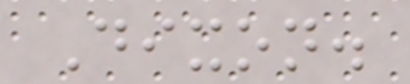Dixon.
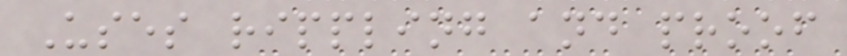Uses rippling and proof
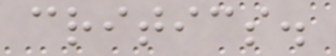critics.
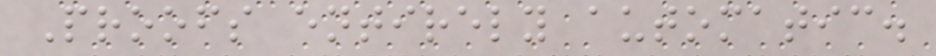Proofs entirely automatic.
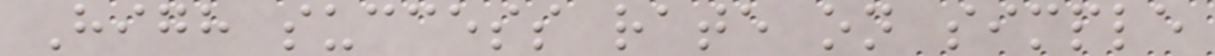High success rate on simple
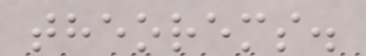theorems.
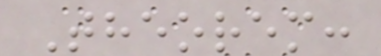Theorem:
